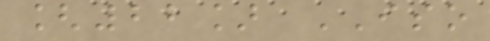[22] ISO
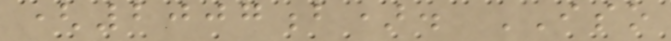(2007b). ISO
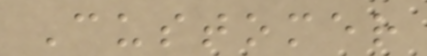Customer
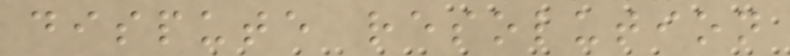dispute resolution
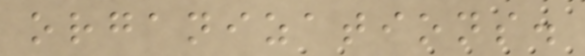organizations.
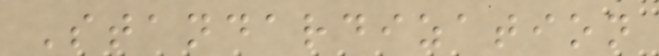Standardization
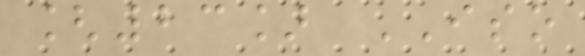[23] ISO
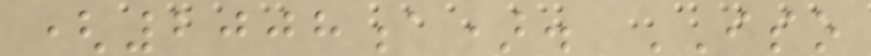(2008a). ISO
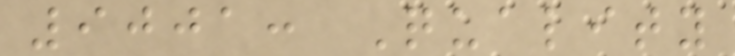9001: Quality
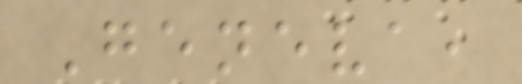Geneva,
